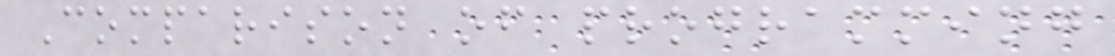Comparison of programming
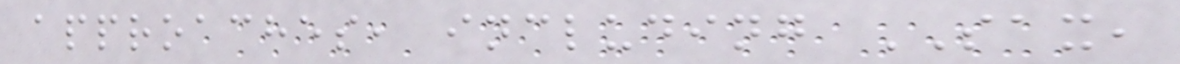approaches, including SAX,
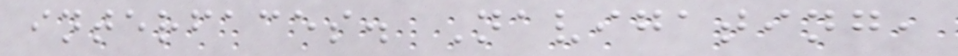interfaces. Navigating,
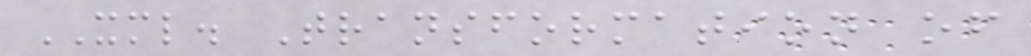XML. Transformation of
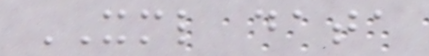XML data
